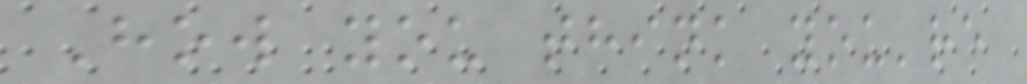How you think you're
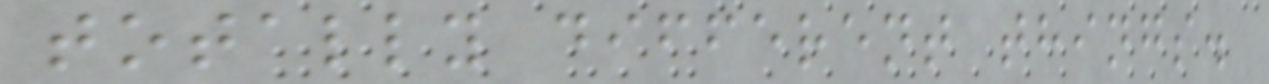totally different things.
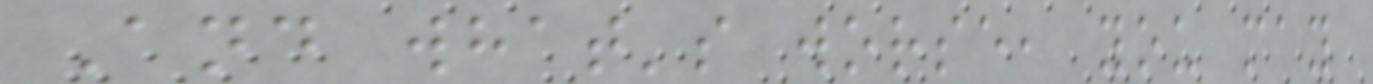And what's worse, you may
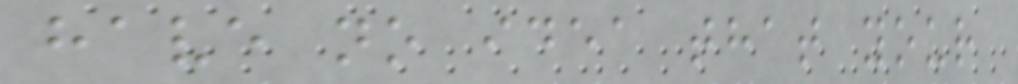have no idea that your
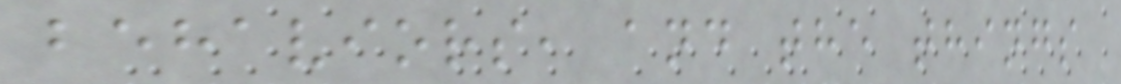behaviors, and the things
